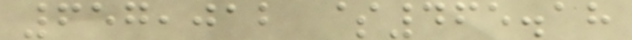657,012 $465.18
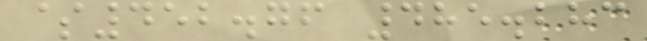$452.76 485.283
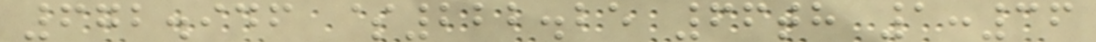672.946 $222.25 66th 1:36
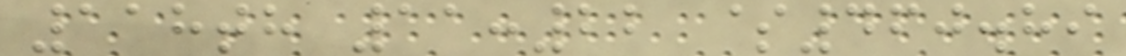118th 11:22 $460.89
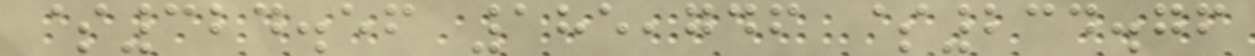$324.56 185,746 $234.76
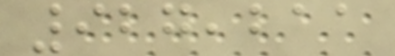927,211
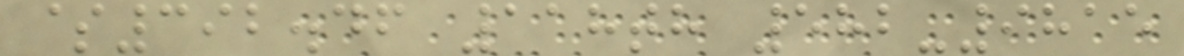$392.46 118th 582-9815
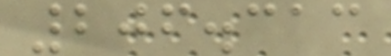206.313
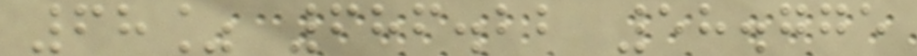68% 686.22 58.775
